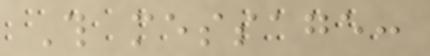This message:
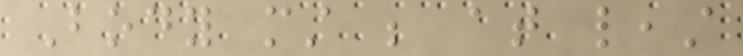Body must be at least
